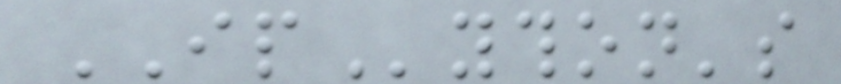IPython's
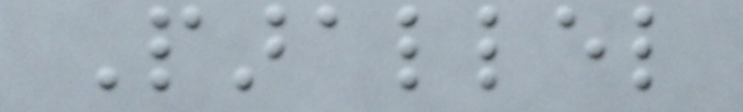Parallel
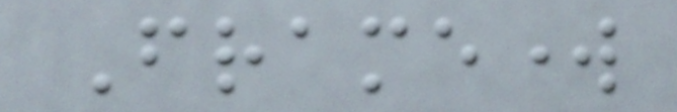Framework
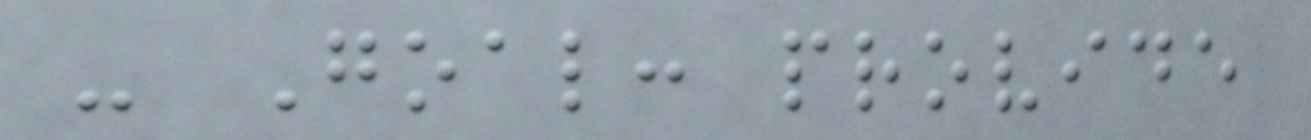- Goal: provide
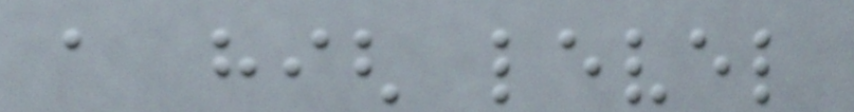a high level
